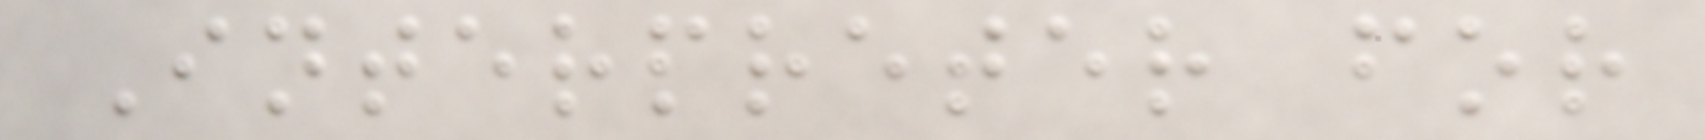Interpreter for
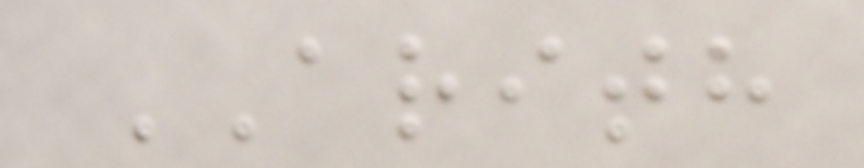ARITH
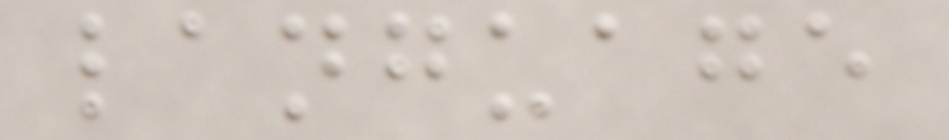language
